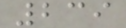239
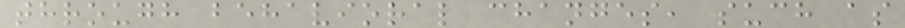through behavioral changes, such as
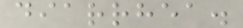diarrhea.
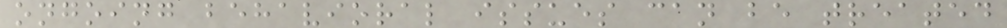ongoing behavioral issues can be treated
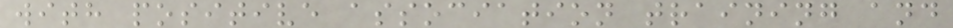with positive association training and
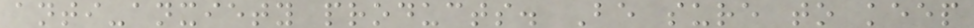anti-anxiety products. Be sure to keep
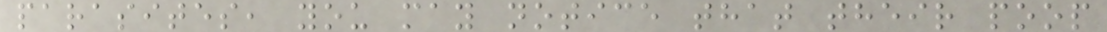parasites, you may notice that their poop
